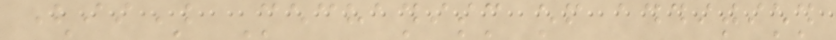(ii) Mechanism of addition
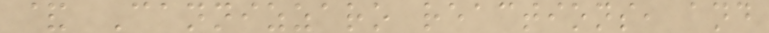& Cannizzaro reactions, and
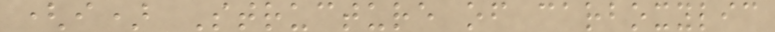(i) Structure of carboxylic
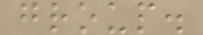group.
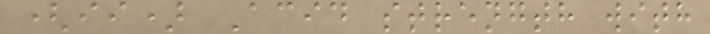(ii) Acid strength with
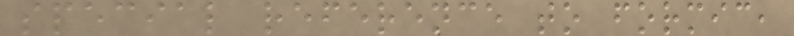special reference to formic,
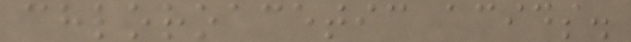chloroacetic acids.
